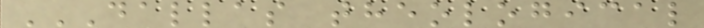DALLAS THEOLOGICAL
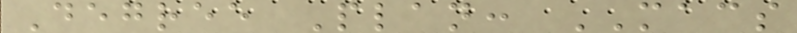Degree Plan: MACS
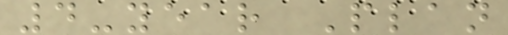4-year Plan
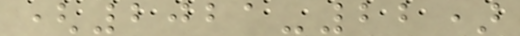(2021-22)
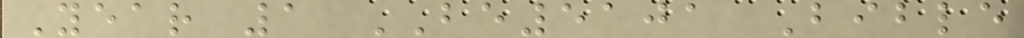Year 1 BE5101 Bible
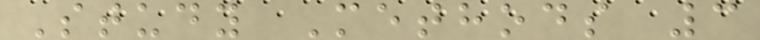Study Methods 3
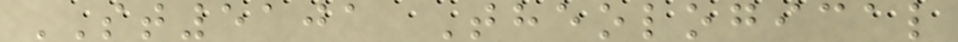ST5101 Theological
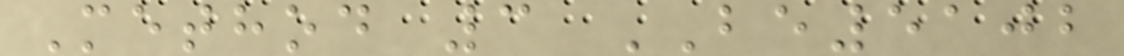Method 3 BE5102
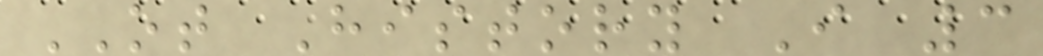OT History I 3
